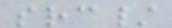src/
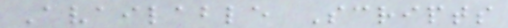Available Scripts
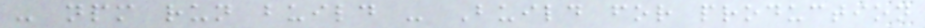- npm run build - Build for production
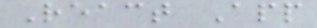React App
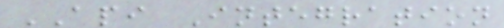API Integration
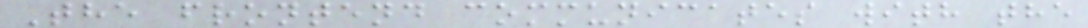The frontend communicates with the
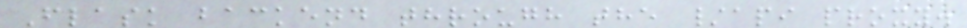Flask backend through the /api proxy.
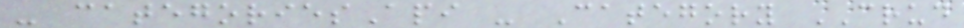- categoriesApi - Category CRUD
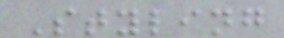Styling
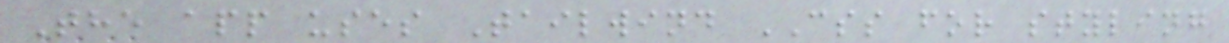The app uses Tailwind CSS for styling
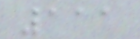111
